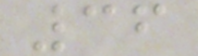36
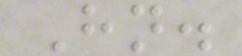Hn.
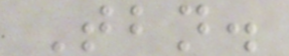Tbn.
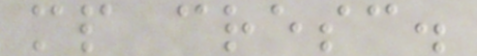mp cresc.
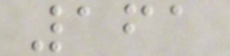161
